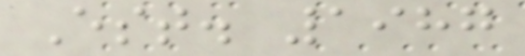Est. 1987
